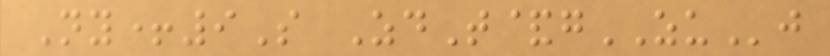Ny+9S ZdT&gZUj
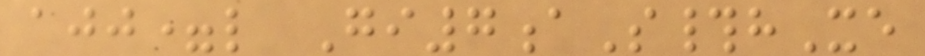ajj=l Gi7aS#hXe
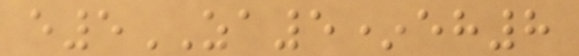e5ZA5*eh8
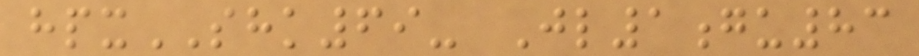hpxSHK69- Jl1gu83
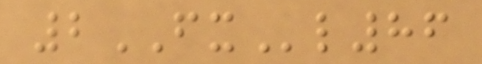2FXl86
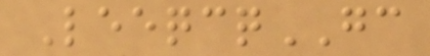LeeqcqGC
